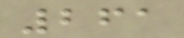261
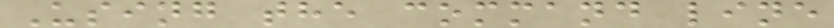Using the command line
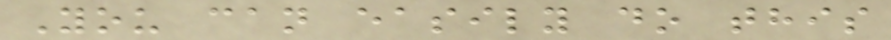You can easily do this
